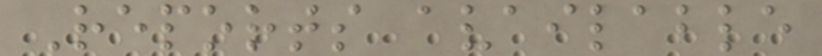Reports available
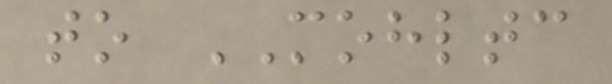to MOHLTC
